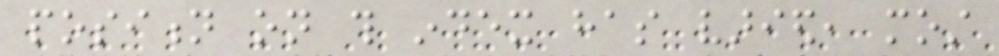position on this index has varied, most
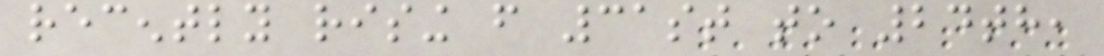recently rising from 31st to 24th,
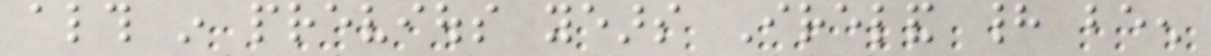although in previous years Ireland had been
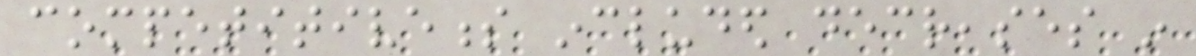competitiveness included decreases in
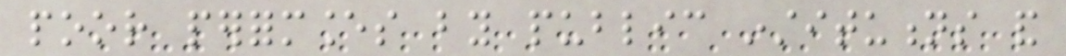poor performances by public institutions and
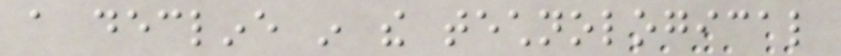a decline in the technological
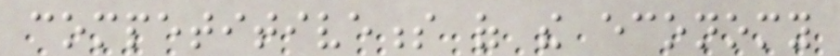competitiveness of the economy
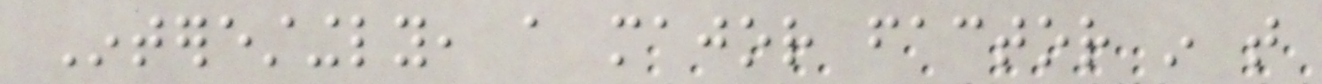Interestingly, a major factor in that
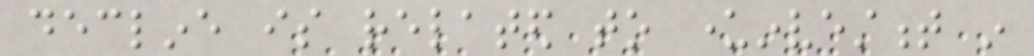decline is related to underinvestment in
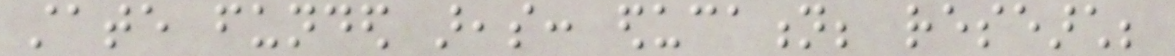state funded areas: education; research;
